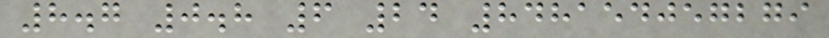8.7 0.8 6 24 848154057279
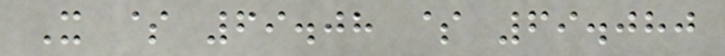X $ 69.08 $ 69.080
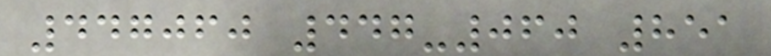447060 447-060 851
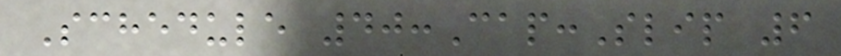Schedule 40:Cap:Slip 6
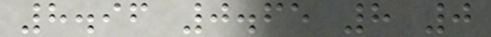8.96 0.65 8 0
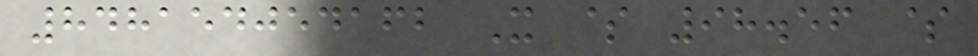848154054162 X $ 98.56 $
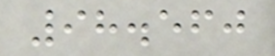98.560
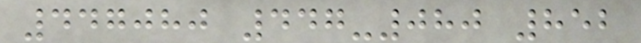447080 447-080 852
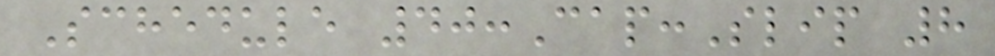Schedule 40:Cap:Slip 8
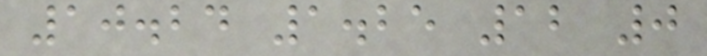10.24 1.25 12 0
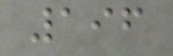196
